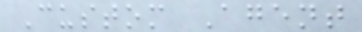Custom Agent
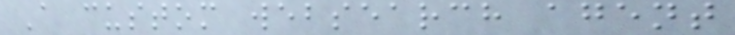A custom websearch agent
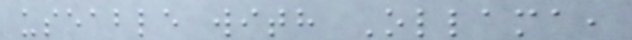useable with Ollama,
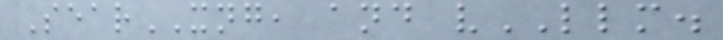SearXNG, and vLLM.
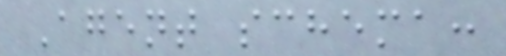Agent schema:
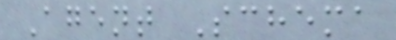Agent Schema
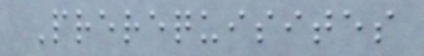Prerequisites
